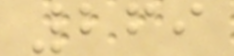269
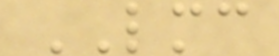LMC
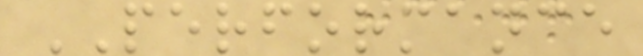PERFORMANCE
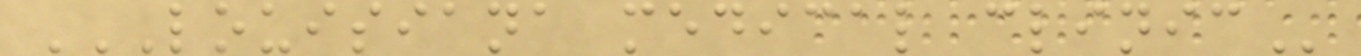LOUISIANA MEDICAL CLINIC
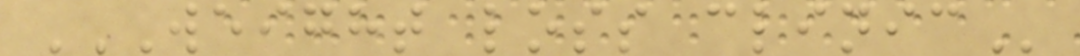WEIGHT LOSS CLINIC
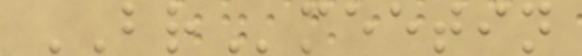BRmeetin
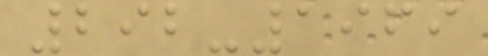292-1969
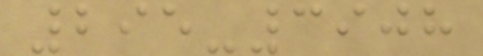295-3908
